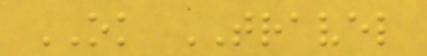OK TRAVEL
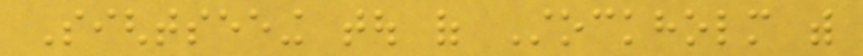Sightseeing tou of Stockholm with
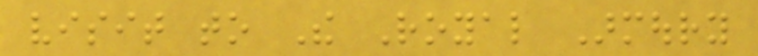visit to The Royal Armoury
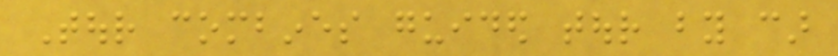Tour combines guided tour by car
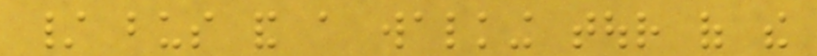/ bus and a walking tour of the
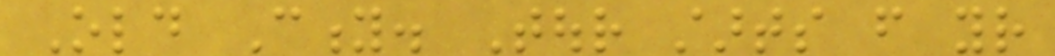Old City. Tour starts from your
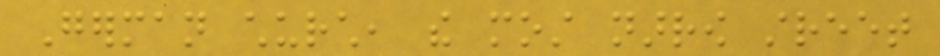German church, the most narrow street
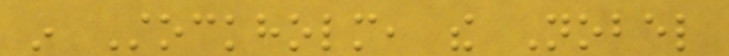in Stockholm, the Nobel
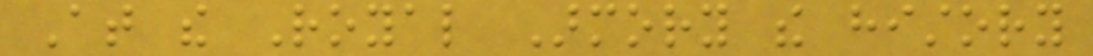At the Royal Armory the history
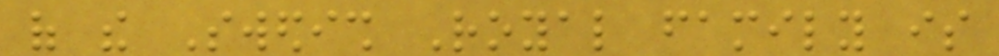of the Swedish Royal family is
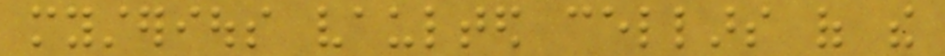mysterious vaulted cellars of the
